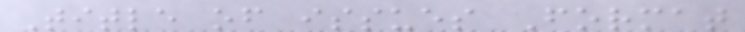Title of issues Format
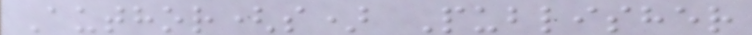Author(s) Publisher
